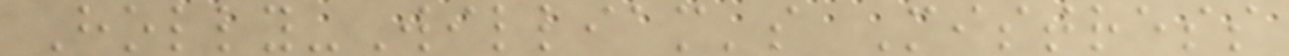Holly-William's Mistress
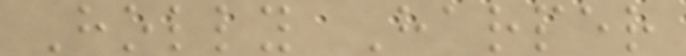Holly Harper
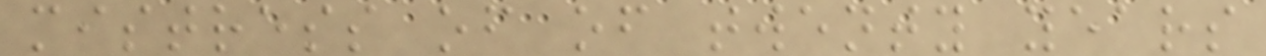mistress of of twenty years
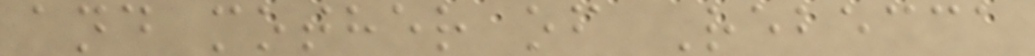and mother of Rebecca
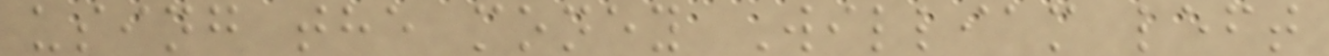using the money William left
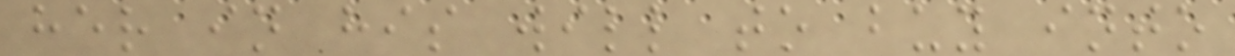her in his will to buy into
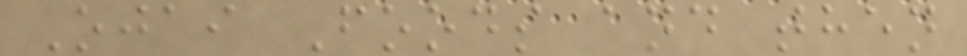Ojai Foods and then
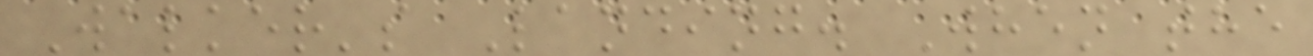Walker's Landing. When the
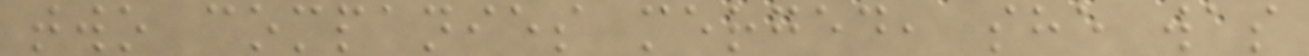two companies merged, she was
